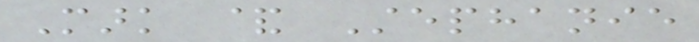Mark & Stephanie
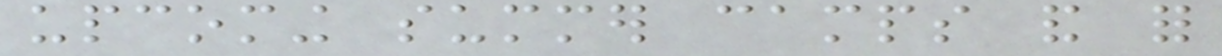upcoming summer camps and for
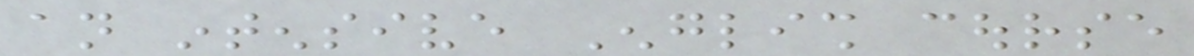an intensive English course
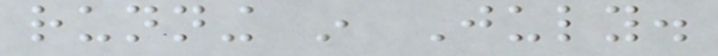running in July.
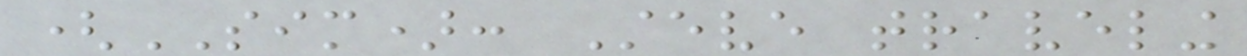(SIM): Steve traveling
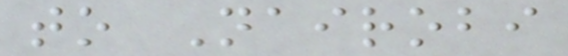to Nairobi
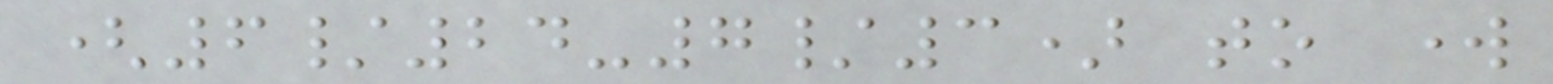(6/24-7/3) to work
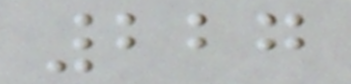227
